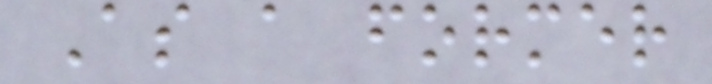As a former
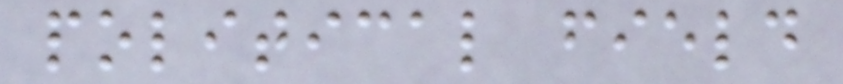political field
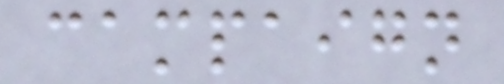campaign
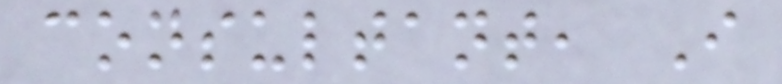consultant, I
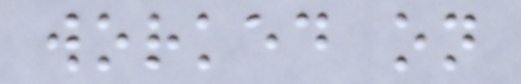worked on
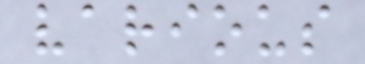various
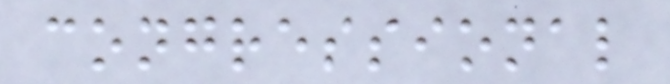congressional
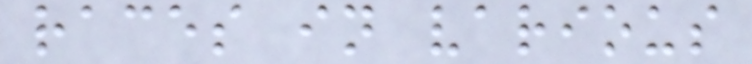races in various
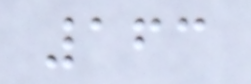163
